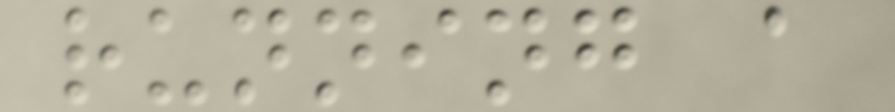running a
